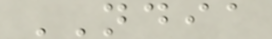NDIA
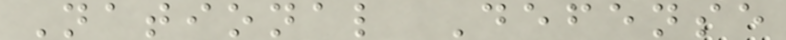National Defense
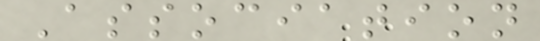Association
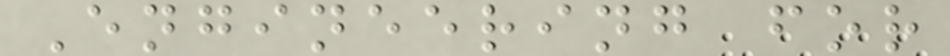Engineering for
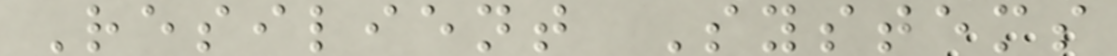Resilient Systems
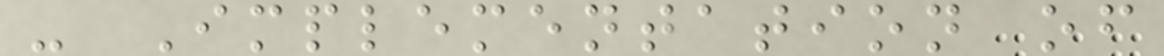- Implementation of
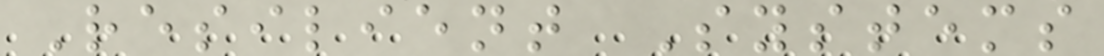Resilient Systems
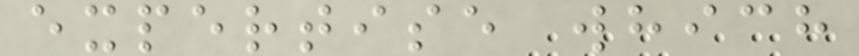expertise which
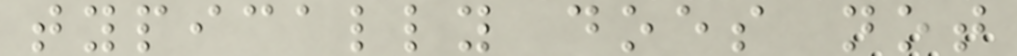typically does not
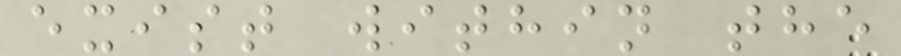exist within the
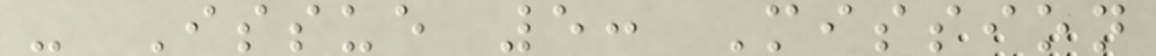- Issue 5: Mission
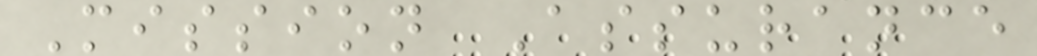Mission Assurance
